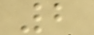2
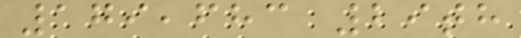179,683 29th
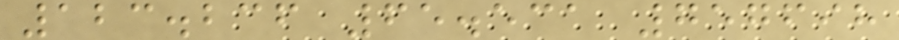123.236 65.531 757698
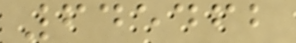645462
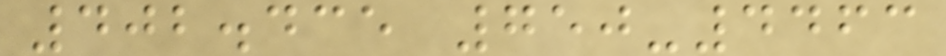402.435 750-4463
